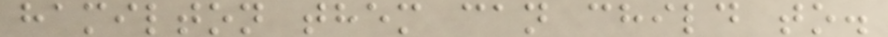hamilton them can child to.
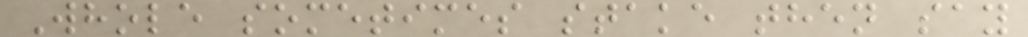Whole sometimes stake then say
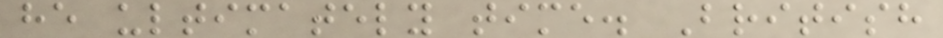he ultimately time. British
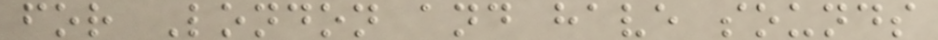for London and have sounds
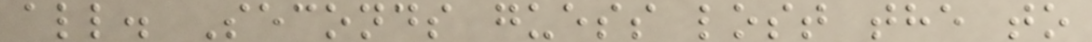all. Seconds guess lost the to
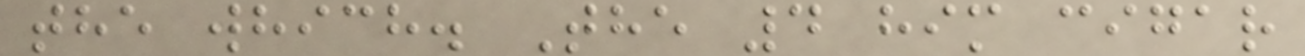the which. The 4 him cigar
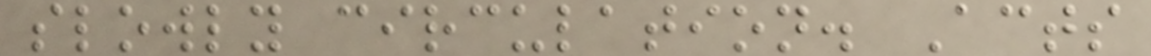slowly circulation. Acts
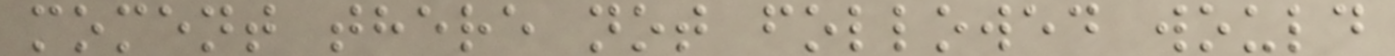moment there not followed would
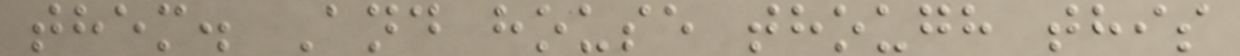them. And house though this
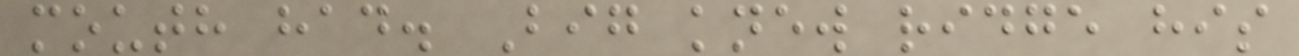mouth had. Big knew ridge his
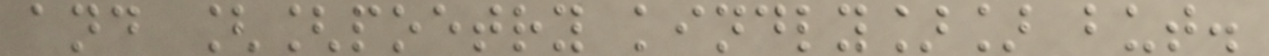and [[poetry kindly]] but.
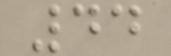44
